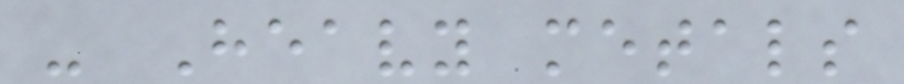- Heavy metals
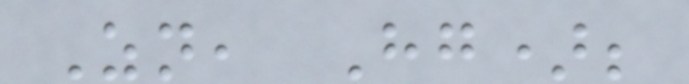Zn, Hg);
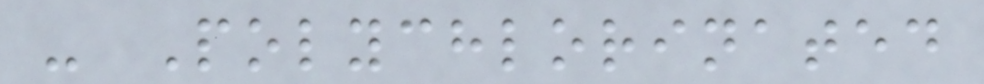- Polychlorinated
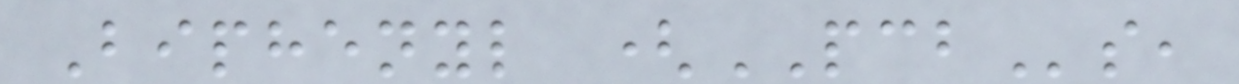Biphenyl (PCBs,
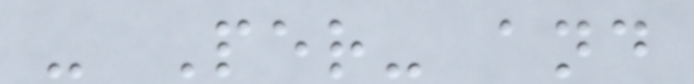- Per- and
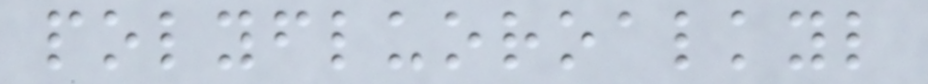polyfluoroalkyl
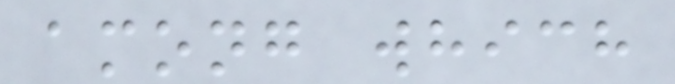among which
